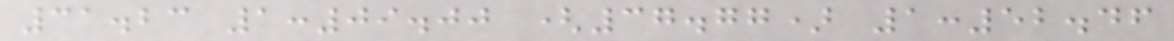31.23 1:09.00 (37.77) 1:52.46
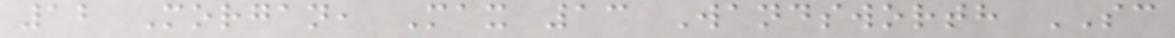12 Morgan, Max 13 Wandsworth SC
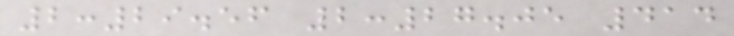2:29.56 2:27.05 414
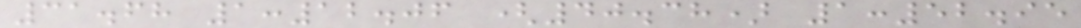31.68 1:12.06 (40.38) 1:52.95
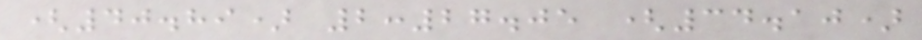(40.89) 2:27.05 (34.10)
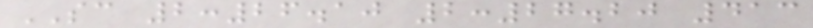SC 2:26.10 2:27.20 413
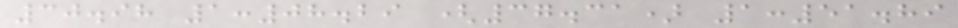30.98 1:08.29 (37.31) 1:51.89
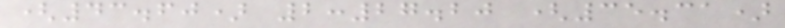(43.60) 2:27.20 (35.31)
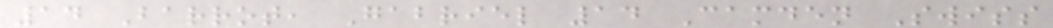14 Barrot, Gabriel 14 Camden Swiss
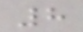8
